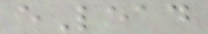eLead
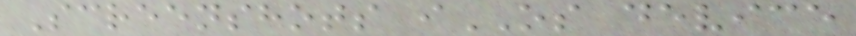Screenshots iOS device
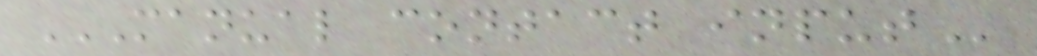MANUAL CONTACT INPUT
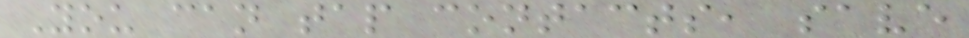You can tap contacts, save
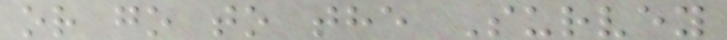or go to the Survey
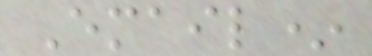Email*
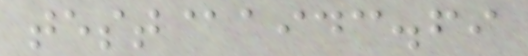test@aidc.fi
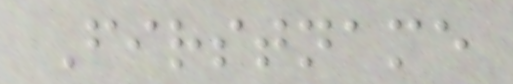Firstname
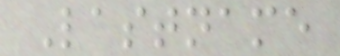Lastname
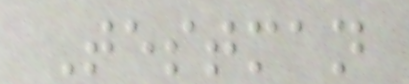Testman
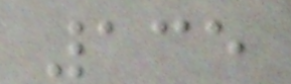135
